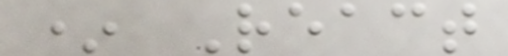* React
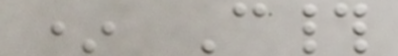* C#
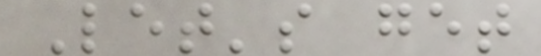Let's get
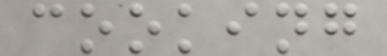cooking
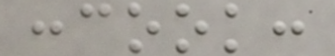:cook:
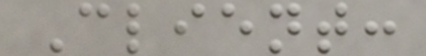Client:
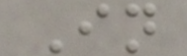In
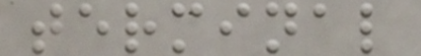terminal
